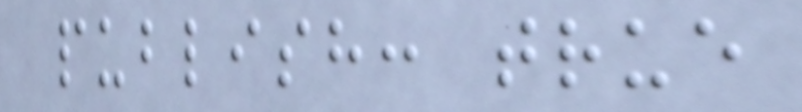publish: true
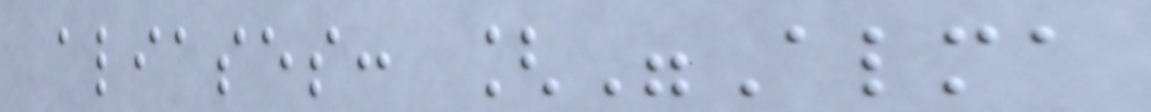aliases: ["Alma
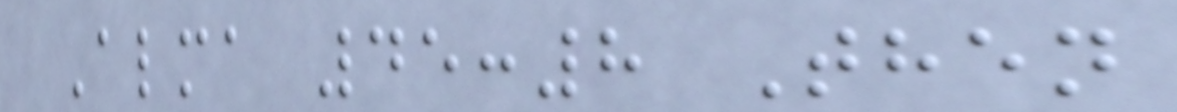Alma 45:8 Then
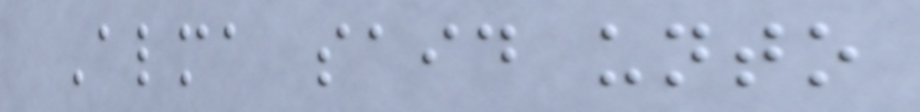Alma said unto
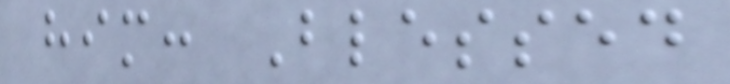him: Blessed
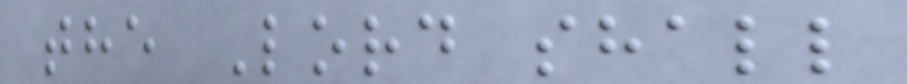the Lord shall
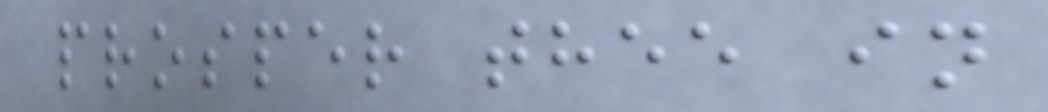prosper thee in
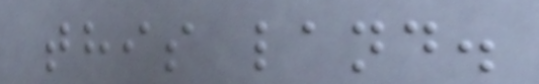this land.
